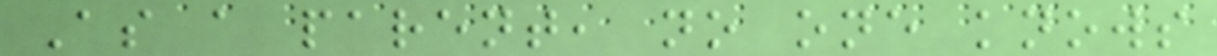As a parent, no one knows
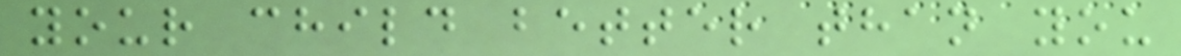your child better than you
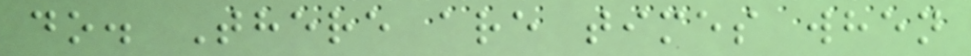do. There are times when
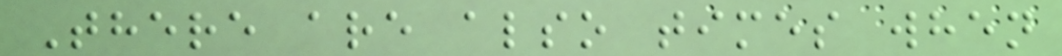There are also times when
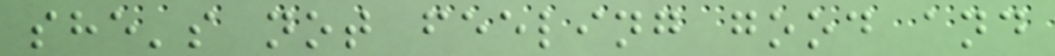she's not feeling good and
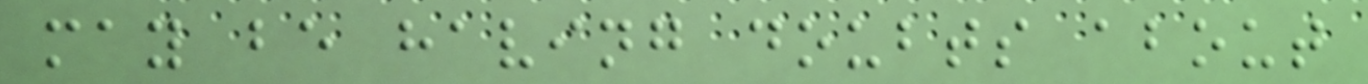may be having doubts about
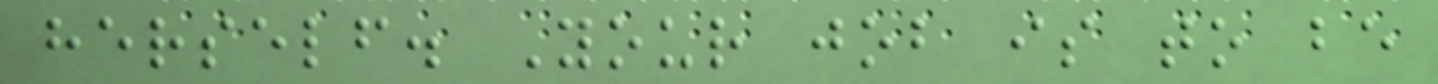herself. Your job is to be
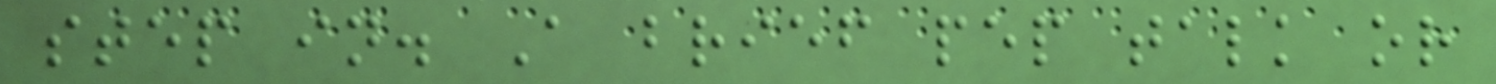step in. A brief pep talk or
